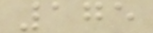175
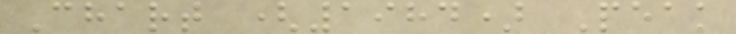Chart (1984) Peak
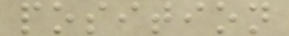position
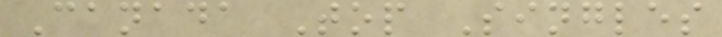Canada Top Singles
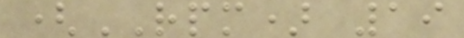(RPM) 19
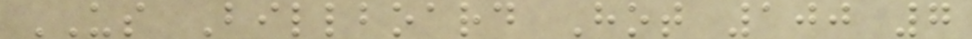US Billboard Hot 100 7
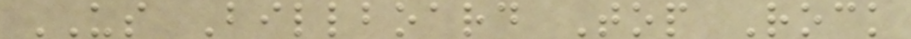US Billboard Top Rock
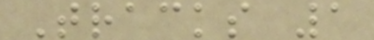Tracks 1
